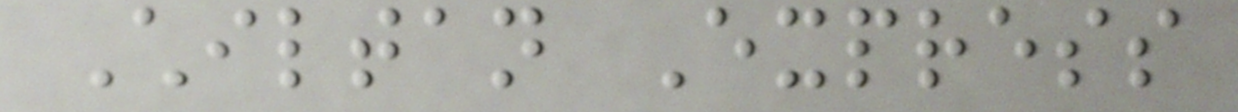Chiltan Express
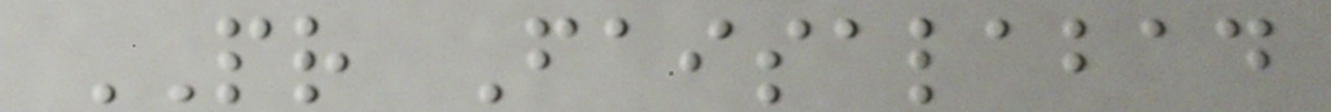PR Faisalabad
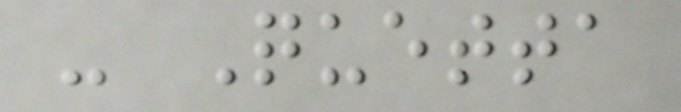- Quetta
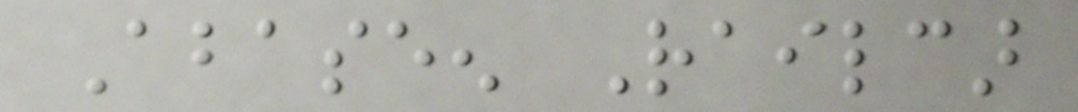Abaseen Railcar
